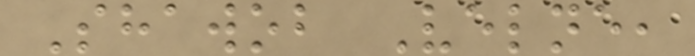Shawob Velne,
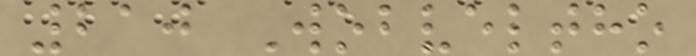210 Wobveltho
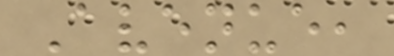Avenue,
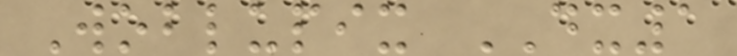Woblupix DX1
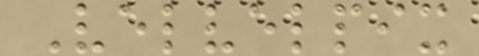Velvelpix
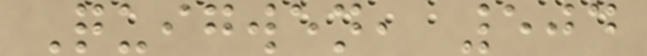Quigwen, 504
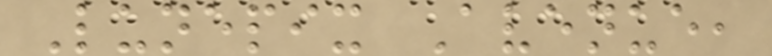Lunepix Avenue,
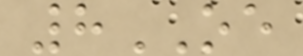8OE
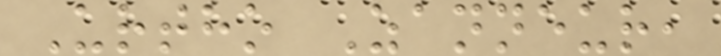Urtho Zanneur,
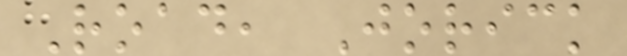Road, Jorick
